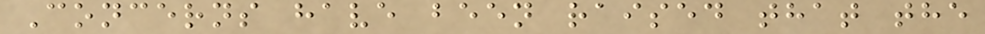Concerns have been raised that the
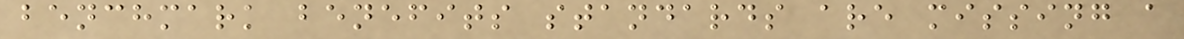benchmark benefits standards are missing a
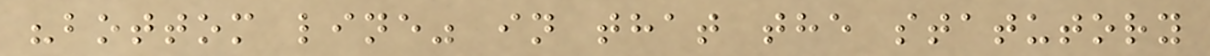"bottom line" in that the statutory
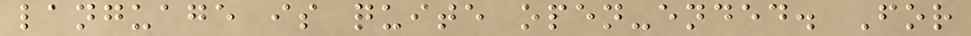language is quite open-ended. For
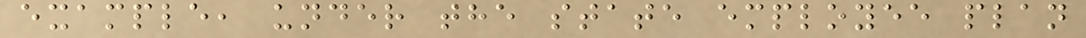example, under the state employee plan
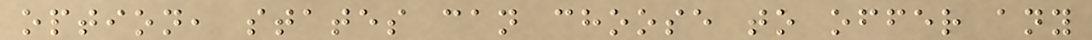option, states can choose to offer any
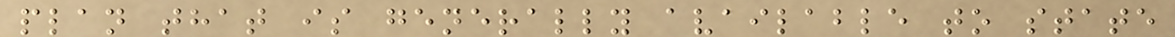plan that is generally available to state
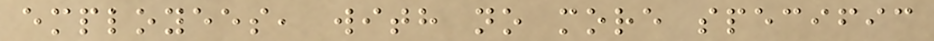employees, with no more specific
